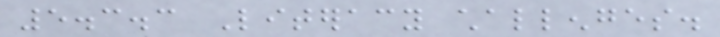5.3.3 Literacy challenges.
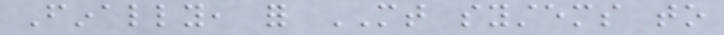Finally, for MT systems to
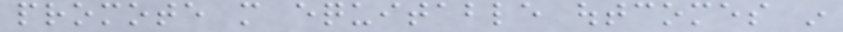promote more equitable outcomes in
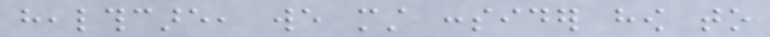healthcare, we must consider how to
